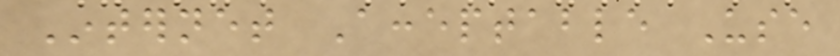Internet Acceptable Use
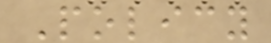Policy
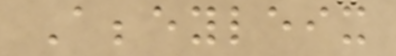Abbeyleix
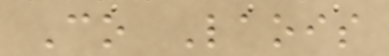Co Laois
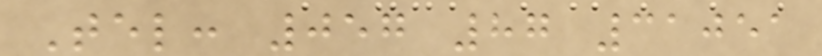Tel: 057 87 31051
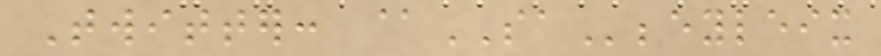Twitter: @SAbbeyleix
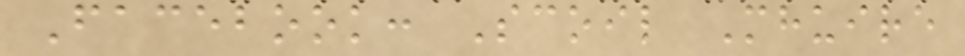Facebook: Scoil Mhuire
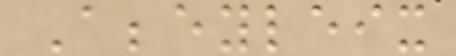Abbeyleix
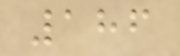186
